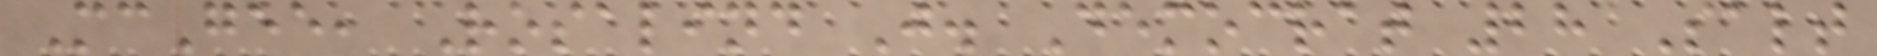McGee, Rosalind J. Democrat 28 Salt
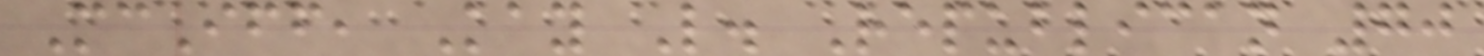McIff, Kay L. Republican 70
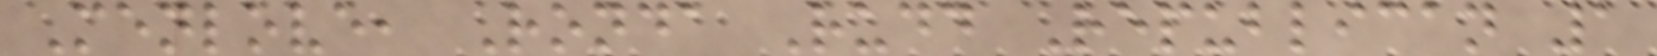Menlove, Ronda Rudd Republican 1
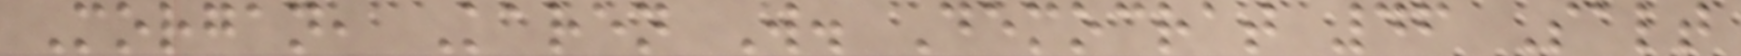Morgan, Karen W. Democrat 46 Salt
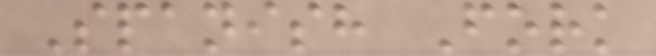Spanish Fork
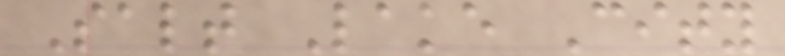Salt Lake City
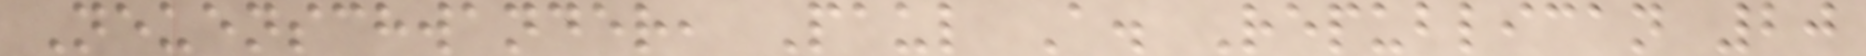Neuenschwander, Paul A. Republican 20
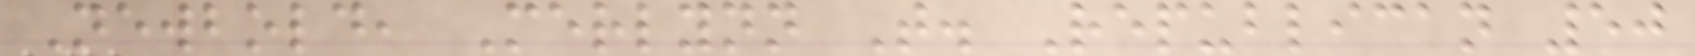Newbold, Merlynn T. Republican 50
